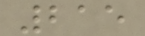215
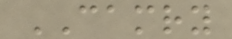CAMRY
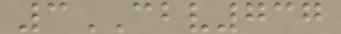3CBV737
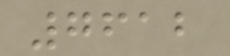7612
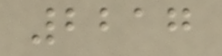2217
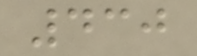430
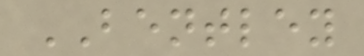BENTLEY
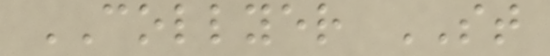COLLYER ST
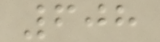608
